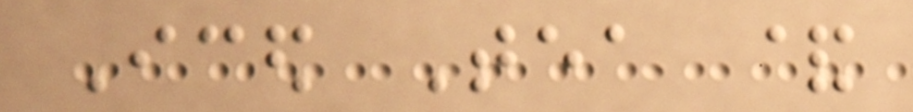Iced Tea &
